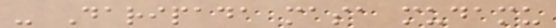- Daripada masa mudamu
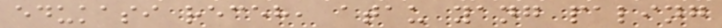edukasi receh, atau yang paling
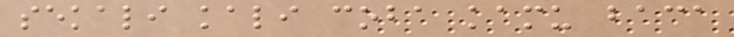sekali kali coba kamu baca
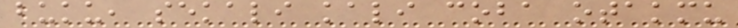buku, sekali kali coba otakmu
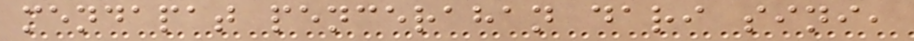mendapat pencerahan dari sini,
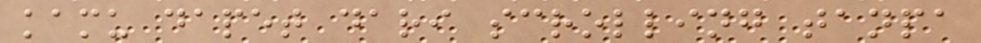kamu dapet dari scrolling tanpa
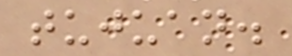tujuan.
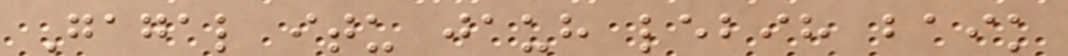Gagal itu jauh lebih baik
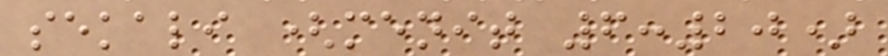sekali (menit 6:20)
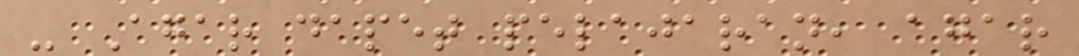- Agar dapet pelajaran, agar
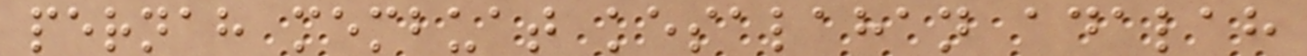pernah membuat kesalahan adalah
